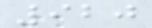920
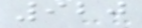920
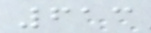613
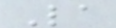La
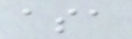asa
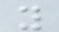y
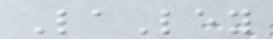LaLey
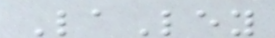LaLey
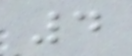4
